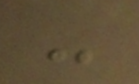-
